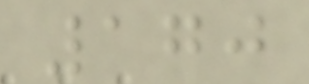170
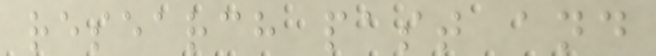research past and
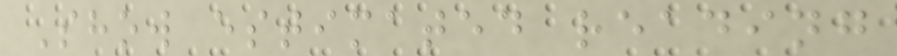Show estimated reading
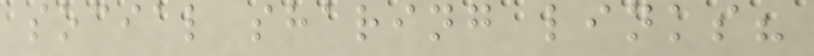social sharing links?
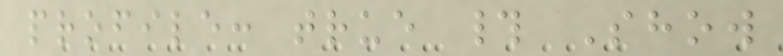profile: true # Show
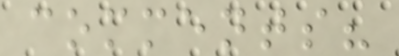comments?
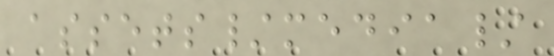assets/media/
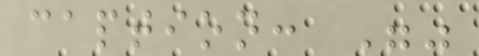caption: ""
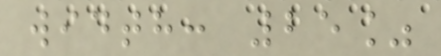width: 25%
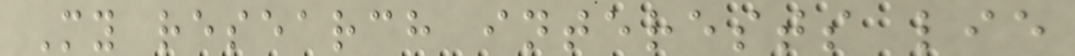My research interests lie
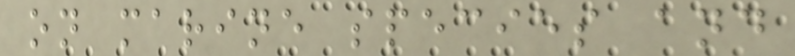on marine species and
